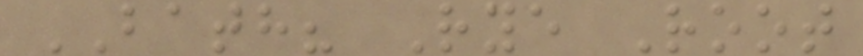BATH? Rye Root
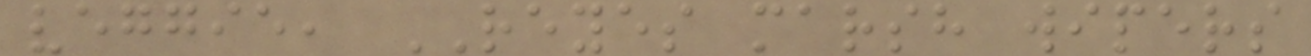veggie, REYES marsh wipers
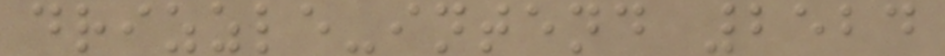drizzle-intend 2524
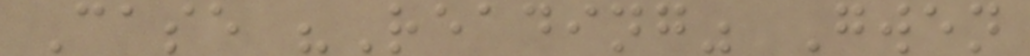Case "Reading" Gwen
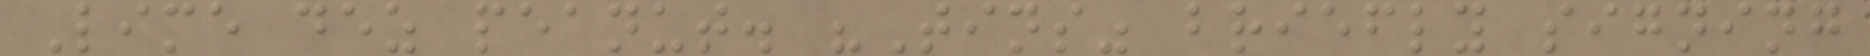Lime dez peanut. "Tins" briefly signing
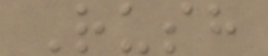Rush
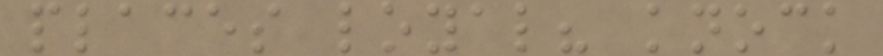places loyal? knock
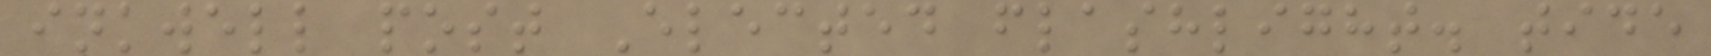inkwell post Elected flashlight. tide
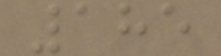185
